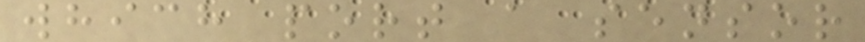which port a sensor
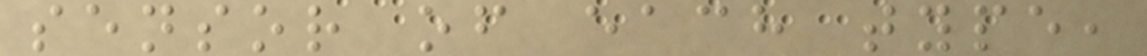sensor of each type,
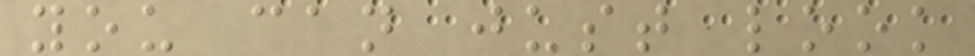you can just look
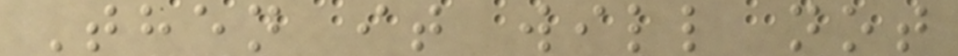Then it will not
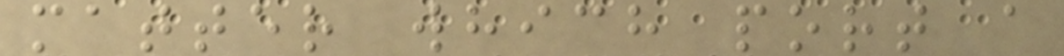matter which port a
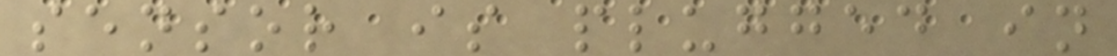sensor is plugged in
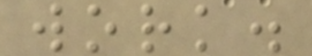work.
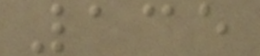135
